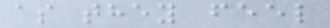as they feel
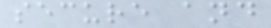secure and
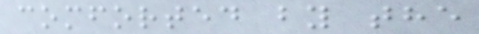comforted by the
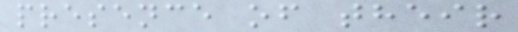presence of their
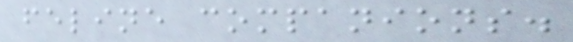feline companions.
